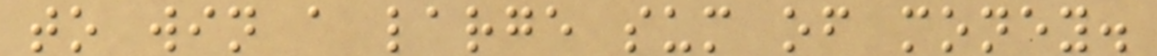to win a large sum of money.
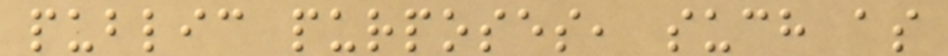public purposes, such as
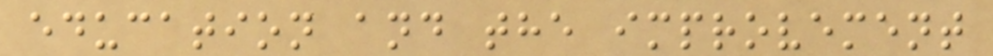education and the improvement
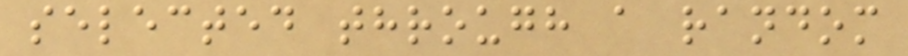selected through a random
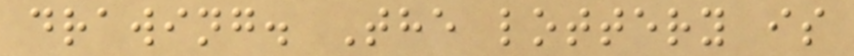drawing. The lottery is
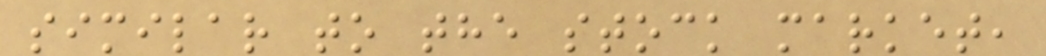similar to the stock market,
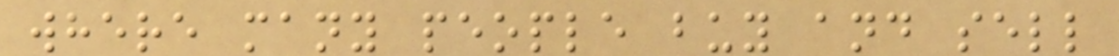where many people buy and sell
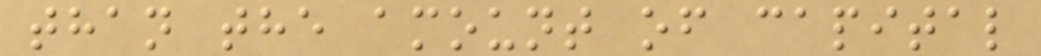than the amount of capital
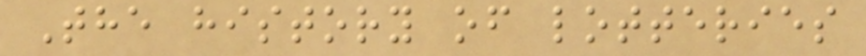The history of lotteries
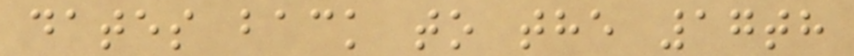dates back to the 17th
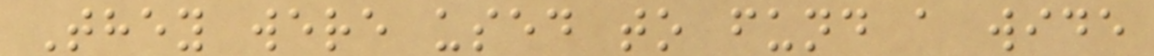They were used to fund a wide
